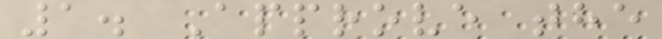1. Approve the
